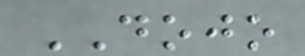DOJO
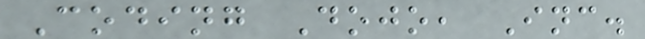Coding Dojo, Inc.
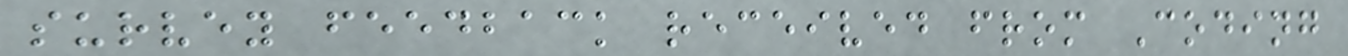survey feedback received from Coding
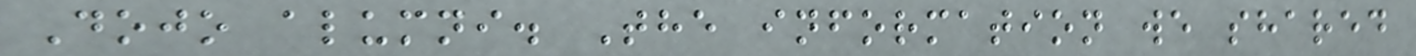Dojo alumni. The information we shared
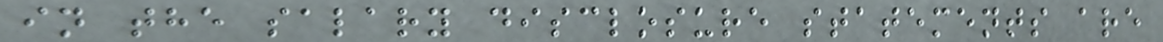in the salary disclosure statements are
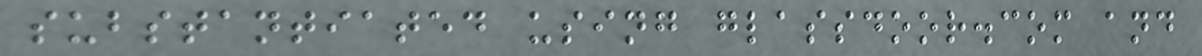substantiated using glassdoor.com and
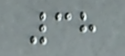38
